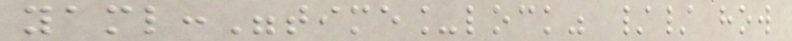yaml:"time_lock" // how
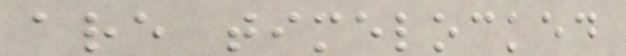are timelocked
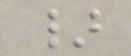}
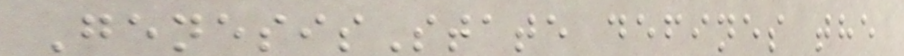GenesisState defines the
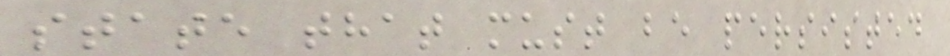state that must be persisted
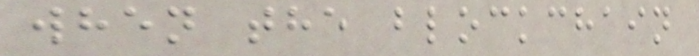when the blockchain
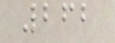262
